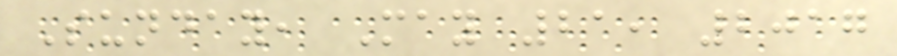Sunday, May 21, 2017
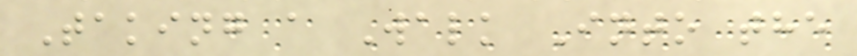Taking a Walk Into the
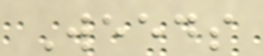Weeds
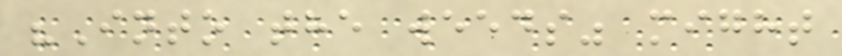"Into the weeds" might
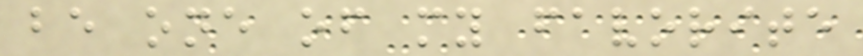be one of my favorite
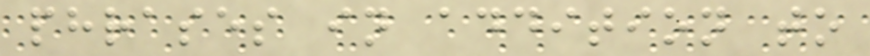phrases in addition to
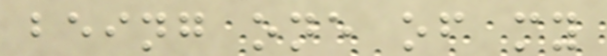being one of my
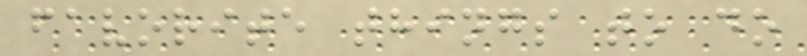favorite things to do
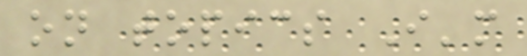on topics I'm
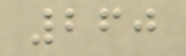260
